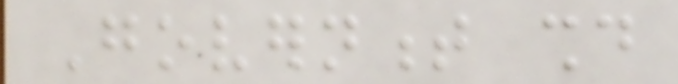Government should
